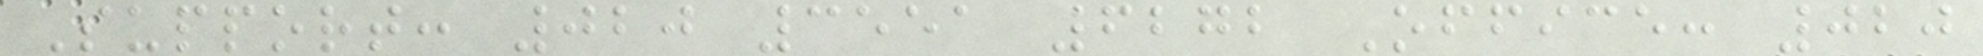Support: 020 3551 6272 Office: 020
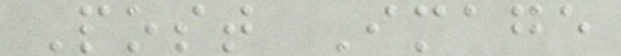Post Image
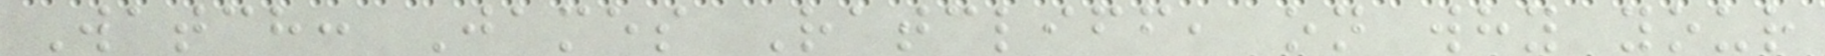Watch: James Ratcliff, on why your
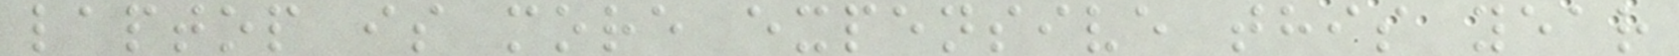laptop is more expensive this year
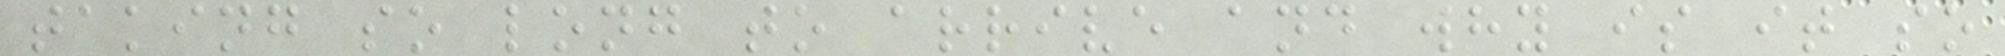taking so long to arrive and why is it so
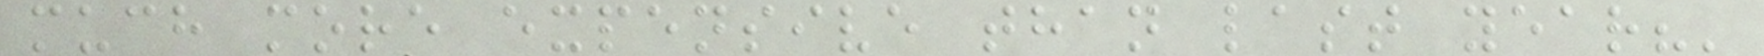much more expensive than last year?'
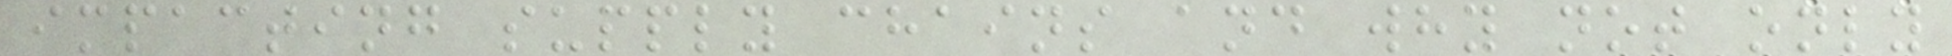impacting supply chains and why not only
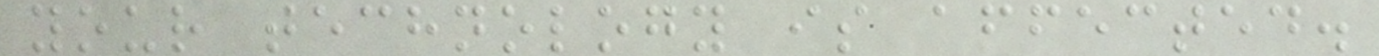your technology is affected.
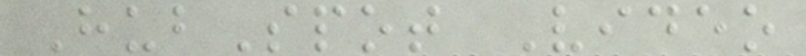HubSpot Video
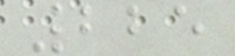225
